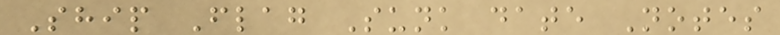Ship Flag Sunk date Notes
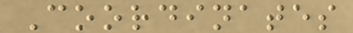Coordinates
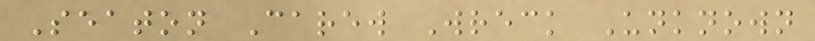Seaton Carew Wreck Unknown
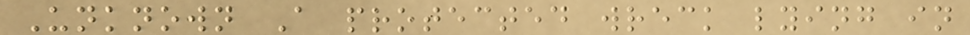Unknown A protected wreck lying in
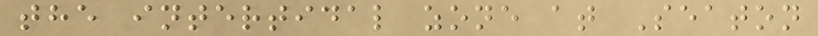the intertidal zone at Seaton
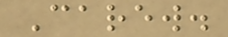Carew.
